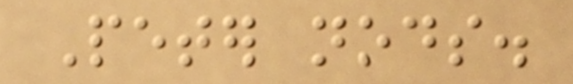Peter nods.
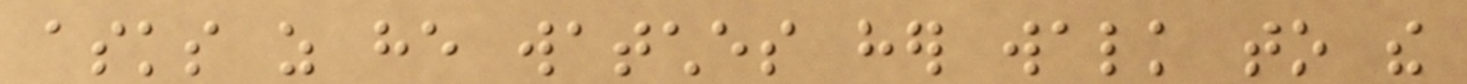asks as he watches her walk to the
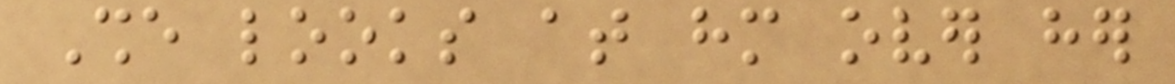She looks at him over her
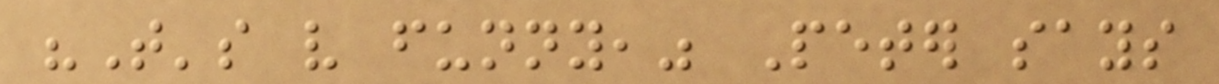"That's very funny," Peter says
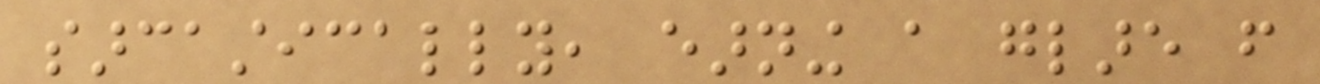sarcastically, earning a glare from
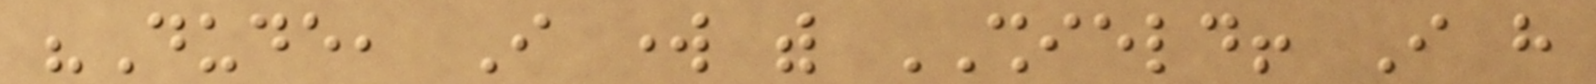"Dude, I work with SHIELD! I have
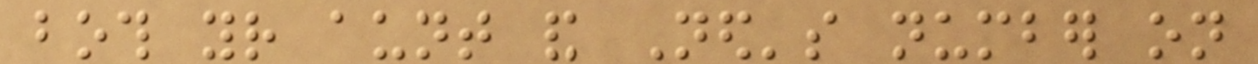both your aunt and Ned's number on
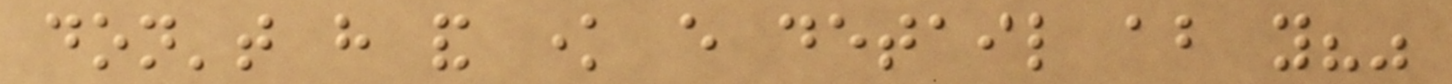don't have and know every detail about you?"
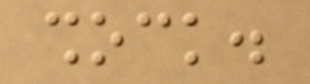shock.
